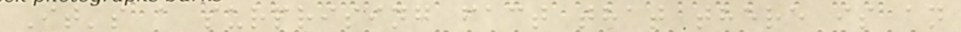It's a surprising fact that there is an
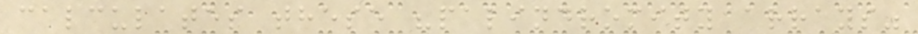calculates these "palindromity arrays"
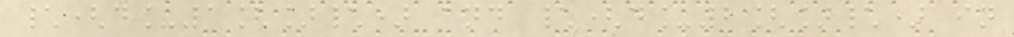\(d_1[]\) and \(d_2[]\) in
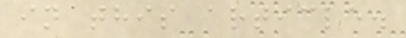in this article.
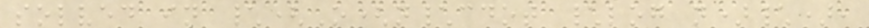solved in \(O(n\cdot \log n)\),
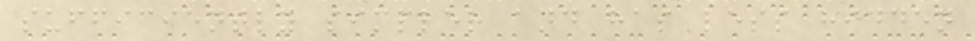sufficiently simpler and has less hidden
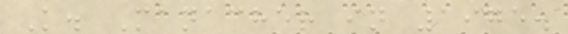K. Manacher in 1975.
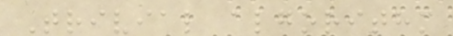Trivial algorithm
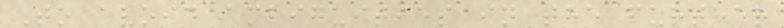To avoid ambiguities in the further
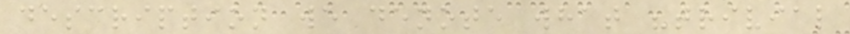description we denote what "trivial
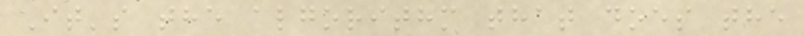It's the algorithm that does the
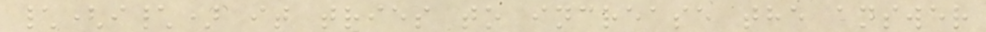\(i\) it tries to increase the answer
